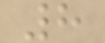8
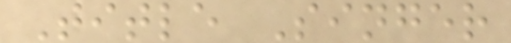Title Singer
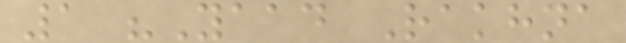1 "Yaad Rakhna
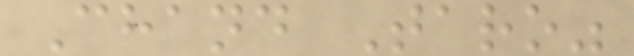Chand Taro"
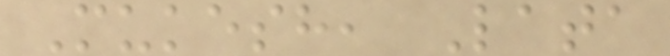Mukesh, Lata
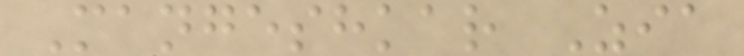Mangeshkar Zia
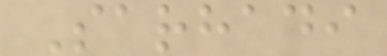Sarhadi
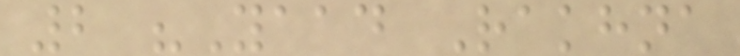2 "Yaad Rakhna
